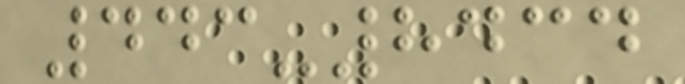443-8434
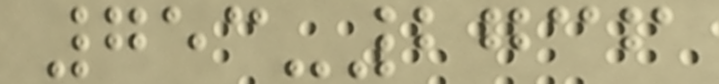753-2736
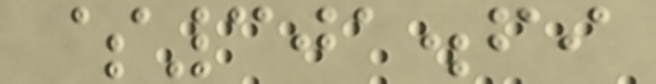$301.69
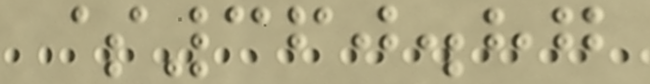$360.87
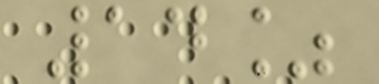14%
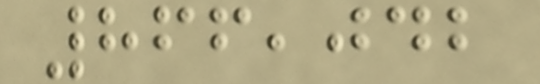866,042
